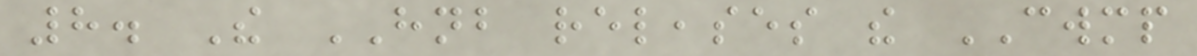8. The HNB releases the CWMP
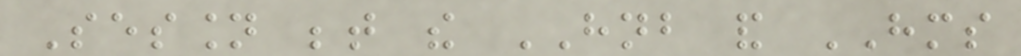Session between the HNB and HMS
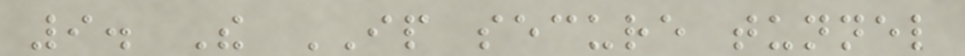9. The IP secure tunnel
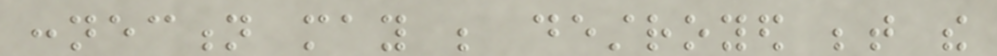connection may be destroyed between the
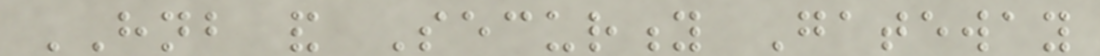HNB and Security Gateway
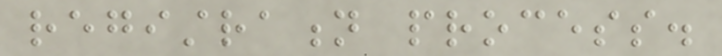registration process.
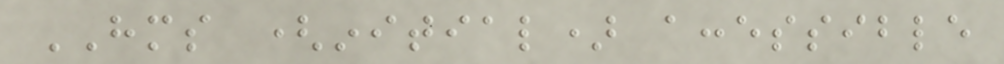HMS (initial) accessible
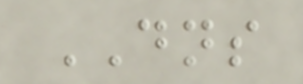DNS
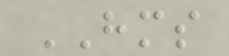HMS
